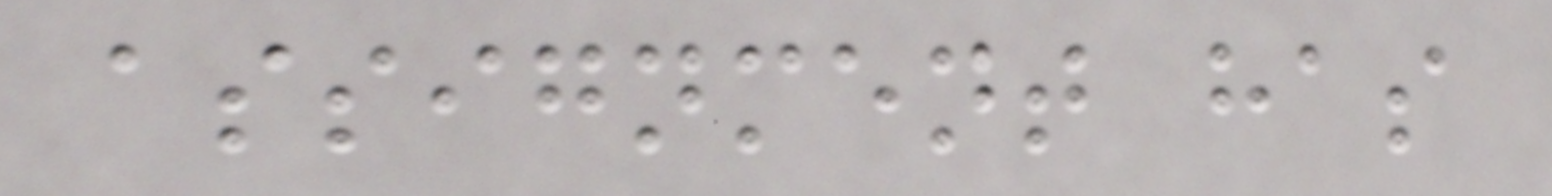assignment has
